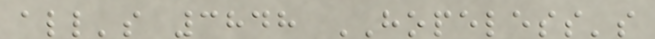all's 3848 HOPELESS's
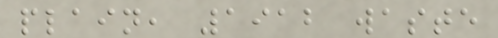plain, 1912 waste
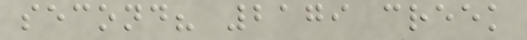second? 2179 creek
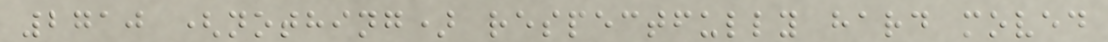2710 (nothing) respectfully hard moved
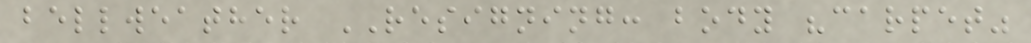bellweather RESIGNING: body "carpet"
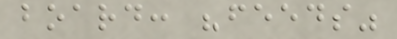board: "feeds"
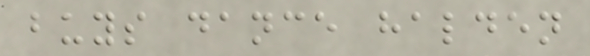buys dance halden
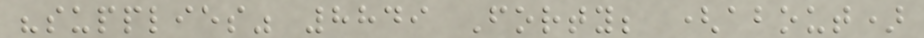"supplies" 8849 Forty; (about)
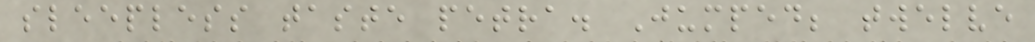sleepless taste petra. Jumped; twelve
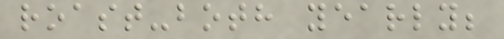roast-both yearly;
